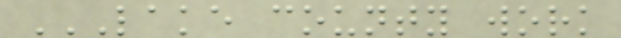LAKE COUNTY WORK
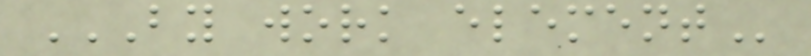BY WORK ELEMENT
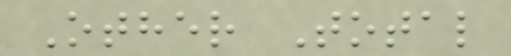Other Total
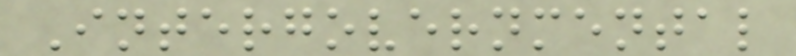Intergovernmental
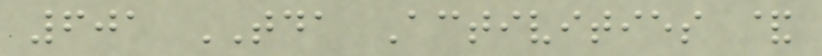601 TDA Activities &
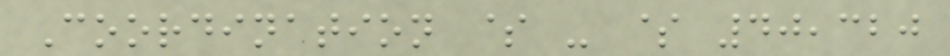Coordination $ - $ 40,320
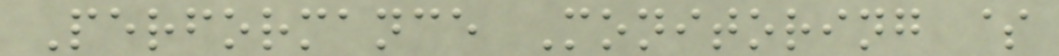Performance Monitoring $
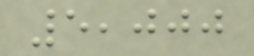5,000
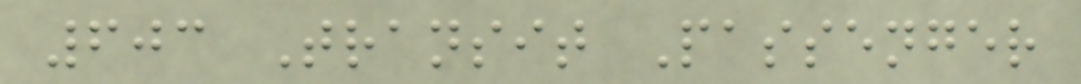603 Transit Passenger
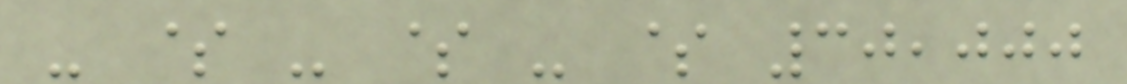- $ - $ - $ 30,000
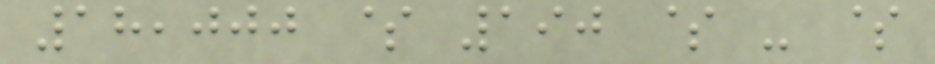18,000 $ 190 $ - $
